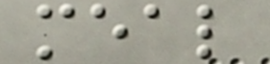meal
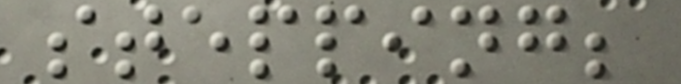stepping;
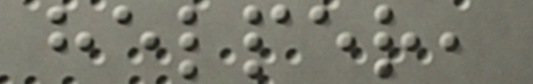helper,
